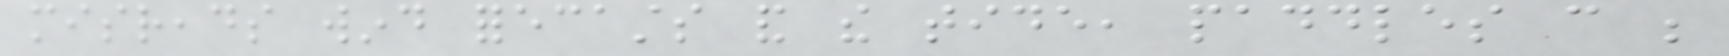misreads wind forecasts and the tide, paddles can be
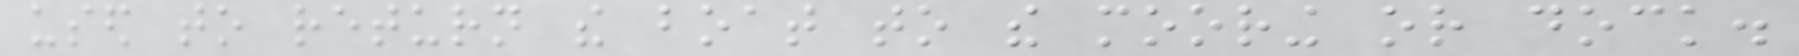used to return the boat to the mooring or dock.
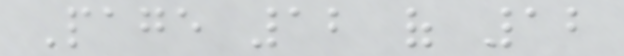Page 12 of 12
